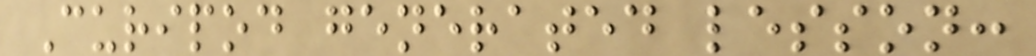Curipod generated lesson:
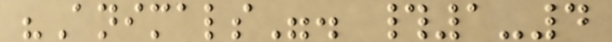"Animals". #1-4
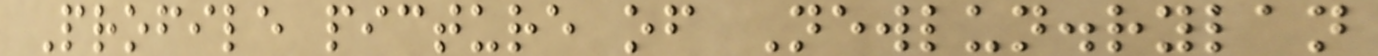Profile picture of Newlun.rylan
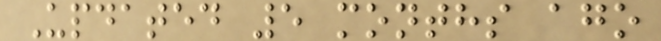Updated 5 months ago
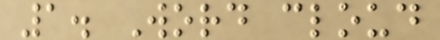1. Word cloud
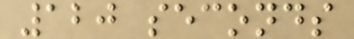120 seconds
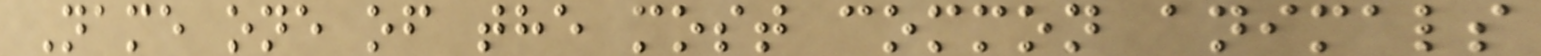Name one of the most common animals
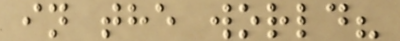in the world?
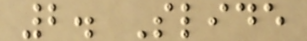2. Slide
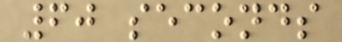60 seconds
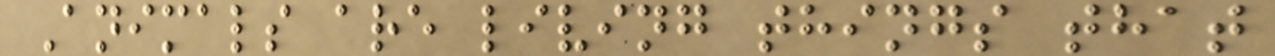Animals are living things that
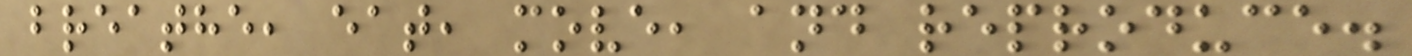breathe, eat, move, and reproduce.
